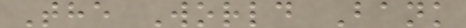The World Bank
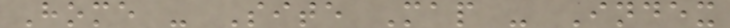Home - Site Map - Index
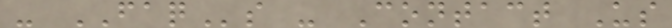- FAQs - Contact Us
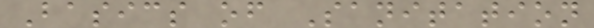Basics of Sanitation
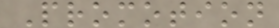Promotion
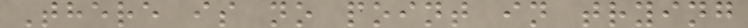There is no point in trying
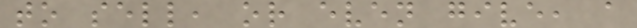to sell, or even give, a
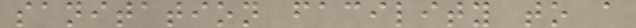sanitation facility to a
